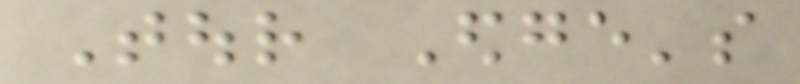Tour Edge's
